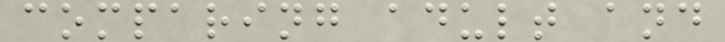comparing adult and
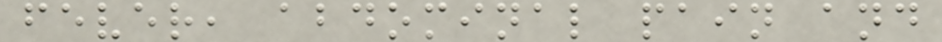fever, abdominal pain and
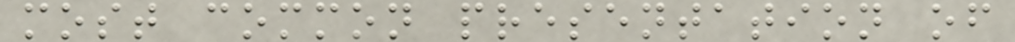most common presentation of
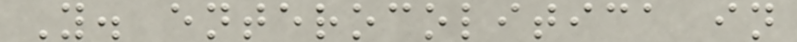Y. enterocolitica in
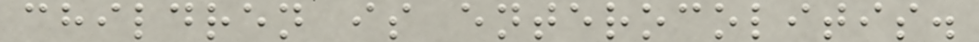children is enterocolitis.
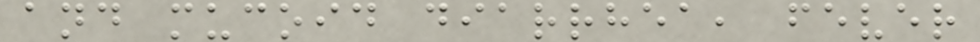and mucoid diarrhea, fever
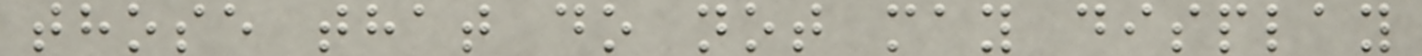those that do not may display
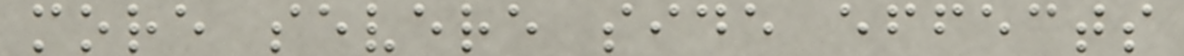more severe side effects
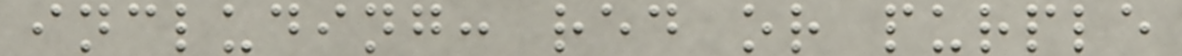including: red or purple
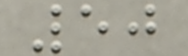50
